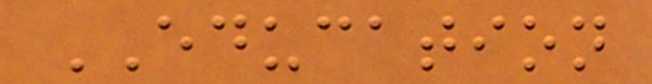EDUCATION
